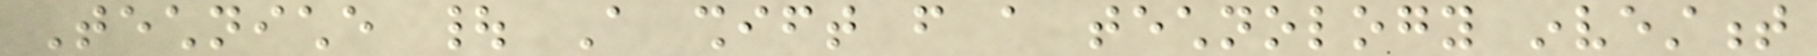Techniche | A shift from a technology investment
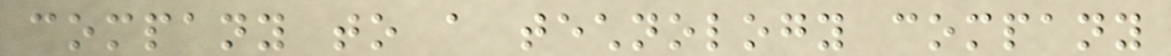company to a technology company
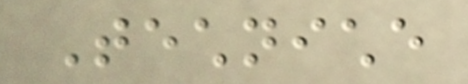Techniche
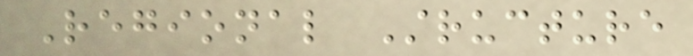Regional Structure
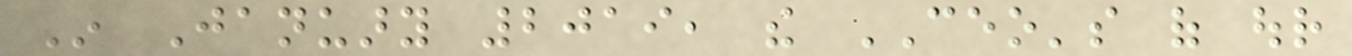In January 2019, the CEO's of our
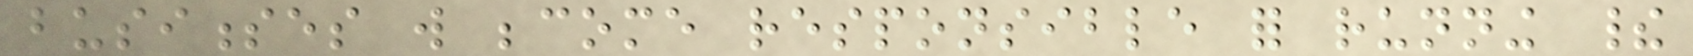businesses will become responsible for running their
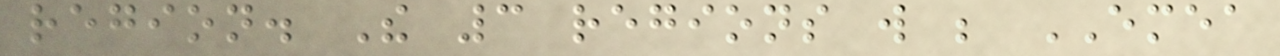region. The 3 regions will be EMEA
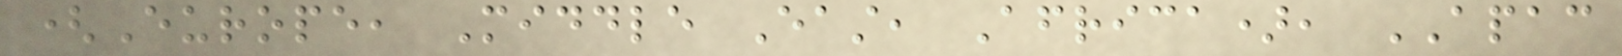(Europe, Middle East, Africa), APAC
